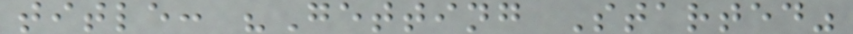title: "Getting Started"
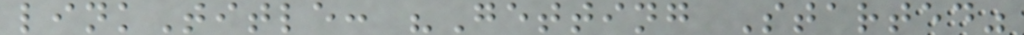linkTitle: "Getting Started"
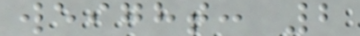weight: 2
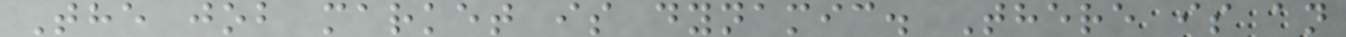The job market is dynamic. There is an
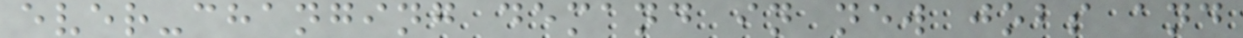ever-changing demand in new jobs and
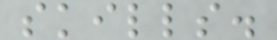skills.
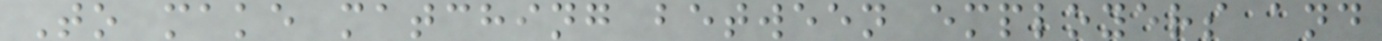To make matching between employers and
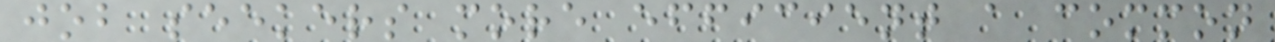job seekers more efficient a common
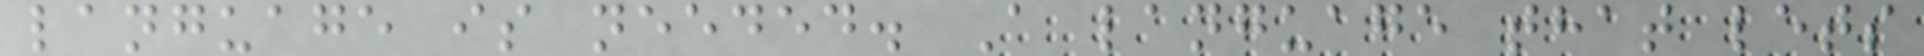language is needed. A language that lets
